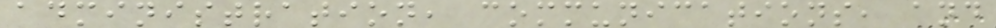administration, communications, and
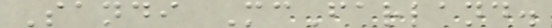Sandi McFarland.
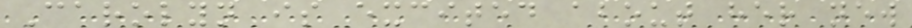Carolyn is excited about her new
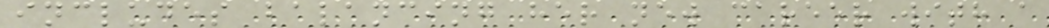includes balancing her new career with a
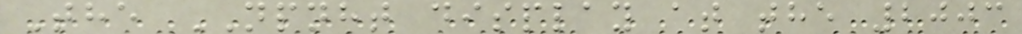The NPNHT display at the 2003
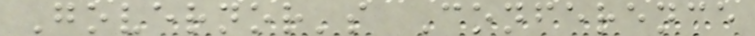Governor's Conference
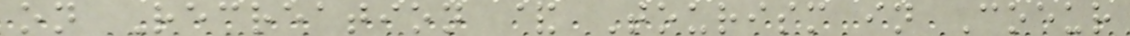on Recreation & Tourism in Coeur
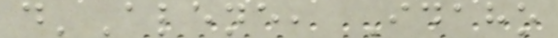d'Alene, Idaho
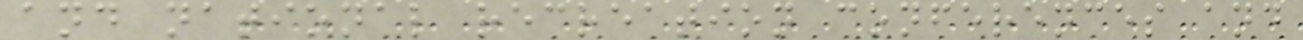and national recreation conferences and
